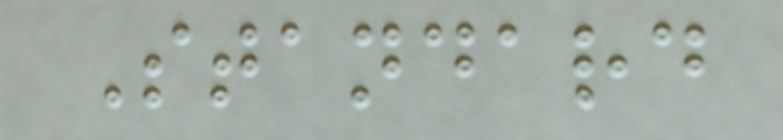Standard
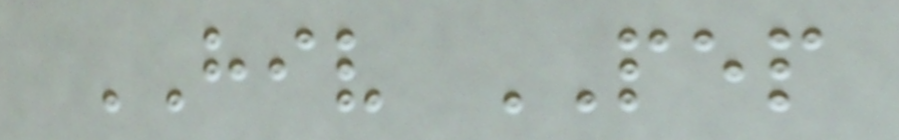HIV PEP
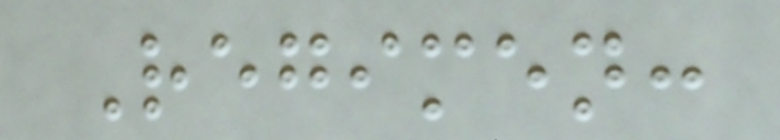Regimen:
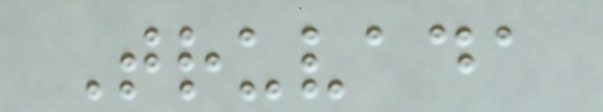Truvada
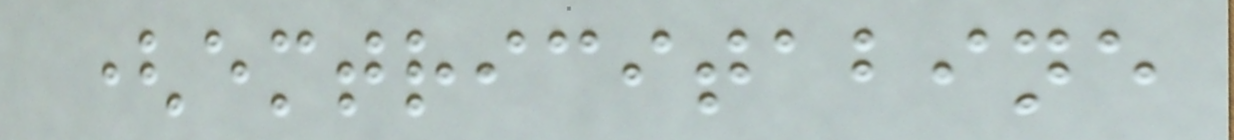(emtricitabine
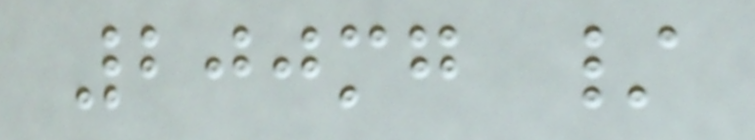200mg /
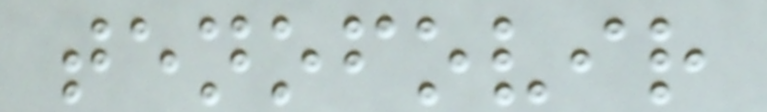tenofovir
